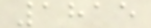1815
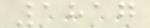1817
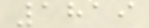1819
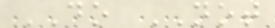DO NOT
